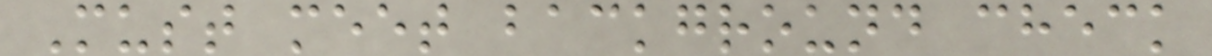Must meet background check
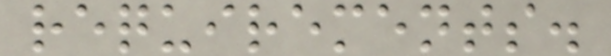requirements.
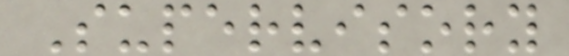Supervisory
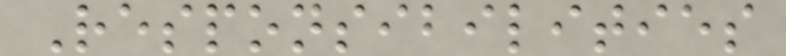Responsibilities
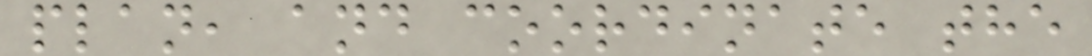plan, and coordinate the
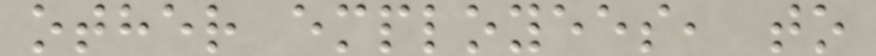other employees, to
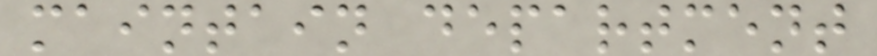maintain department
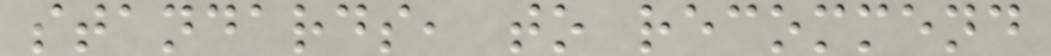standards, to recommend
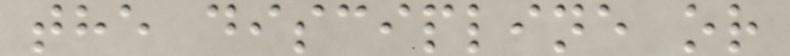the discipline or
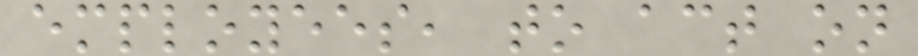employees, to act on
